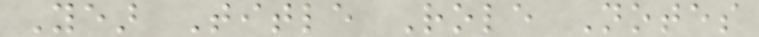Year Title Role Notes
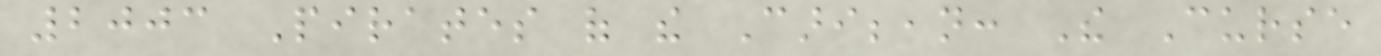2003 Pirates of the Caribbean: The Curse
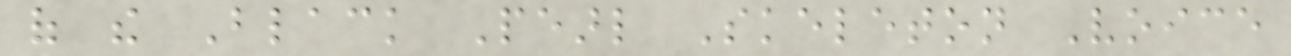of the Black Pearl Skeleton Voice
